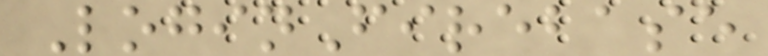LoginFirebase
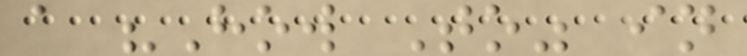a "How To" in
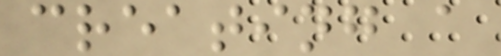creating a
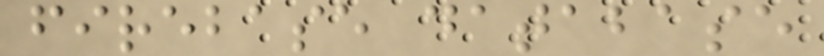firebase database
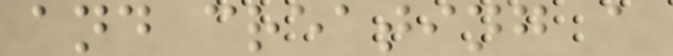and creating a
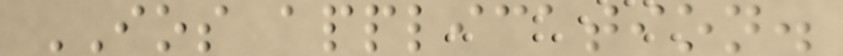IOS application.
